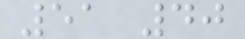51 40
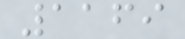1169
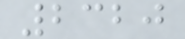2320
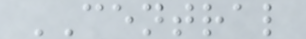CENTRAL
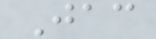Jac
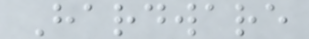Hardware
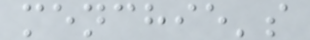menchie's
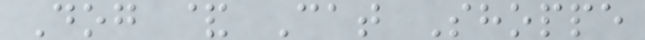Dog & Cat Shoppe
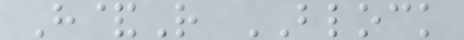H&R BLOCK
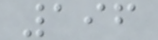196
